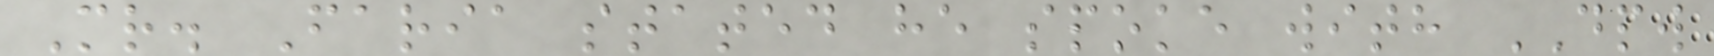Mr. Faria stated he spoke with DPW
